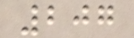207
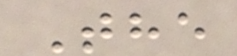The
